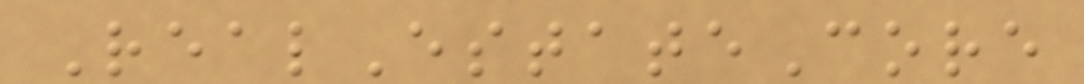RealEstateCore
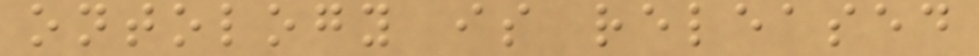ontology is released
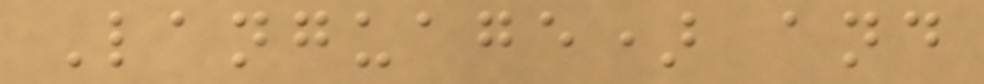Language) and
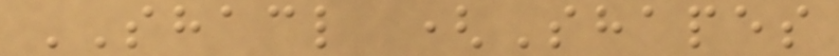SHACL (Shapes
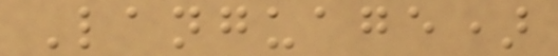Language)
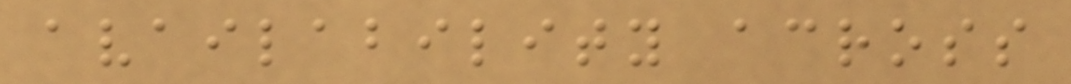availability across
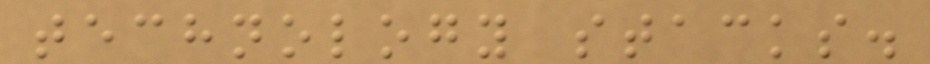technology stacks.
